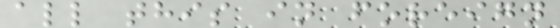all this in foreign
